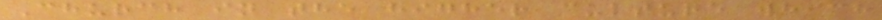Church in the higher culture which
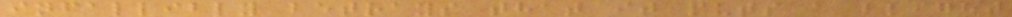infallibly betrays that it puts a blight
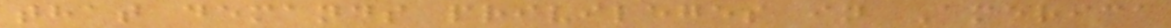that demands privileges in America
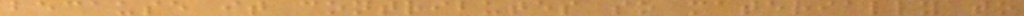because it contributes so materially to
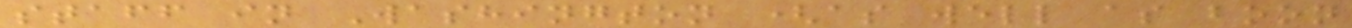staff in Washington (as well as boon
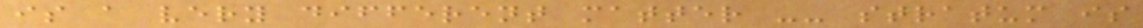is a very different matter -- stratum is
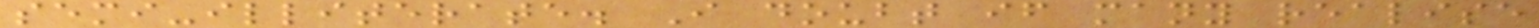semi-illiterate. I doubt if many realise
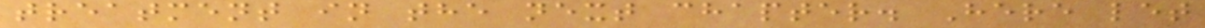treatment in the next chapter. Here let
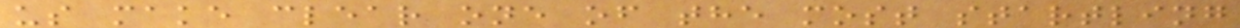us make clear one of the most startling
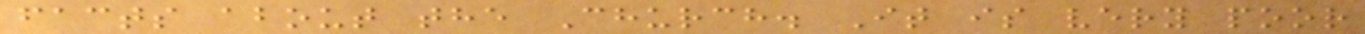facts about the Church. It is very poor
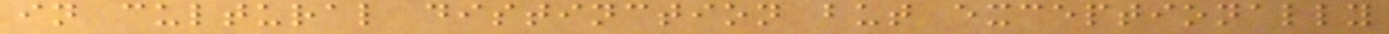in cultural distinction but exceptionally
